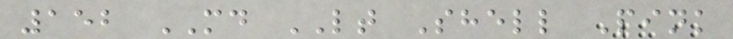152 MD LT Shell Pink
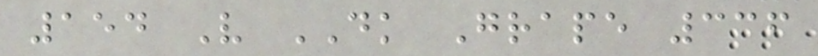154 V DK Grape 336
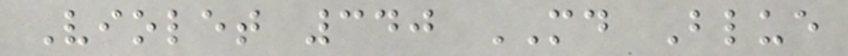Violet 340 MD Blue
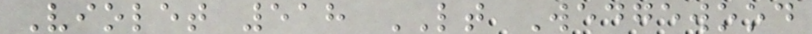Violet 518 LT Wedgewood
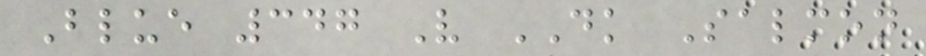Blue 347 V DK Salmon
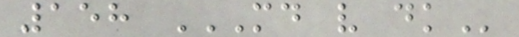158 MD V DK
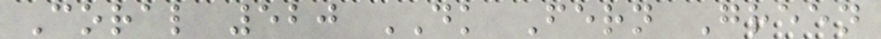Coral 520 DK Fern Green
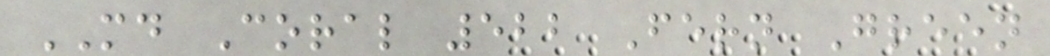MD Coral 522 Fern Green
